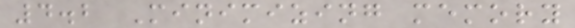4.2 Minimizing memory
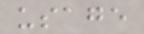usage
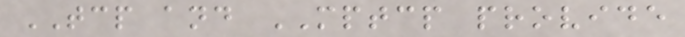TCP and MPTCP provide
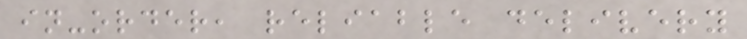in-order, reliable delivery
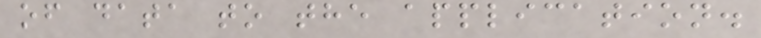of data to the application.
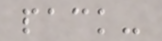pack-
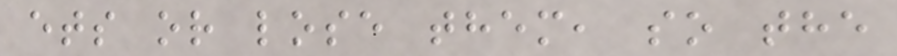ets or lose them, so the
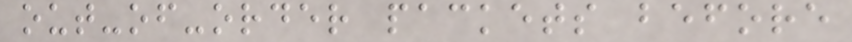out-of-order packets before
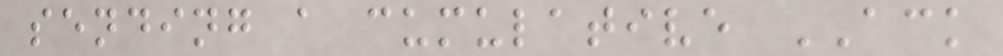sending a cumulative ACK
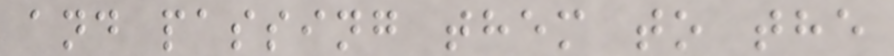and passing them to the
